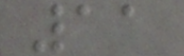11
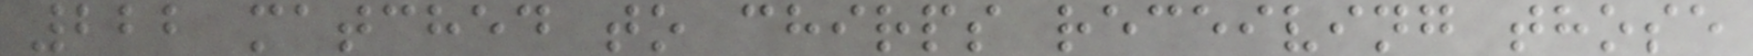222 matched to chirps receiving those
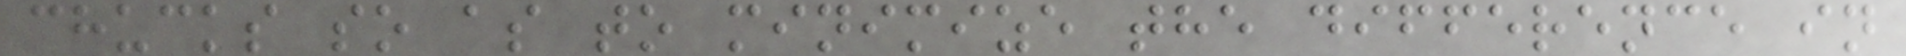chucks so as to minimize the difference in
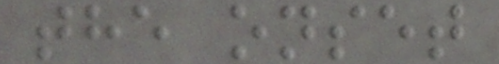the onset
